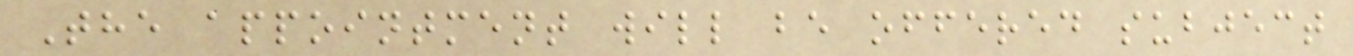The appointment will be offered subject
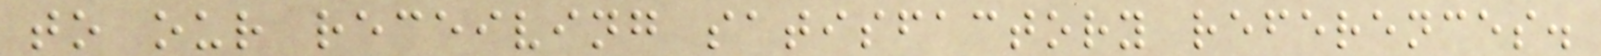to our receiving satisfactory references.
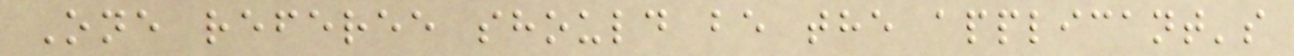One referee should be the applicant's
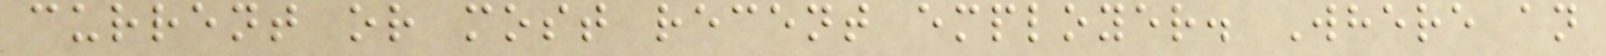current or most recent employer. Where an
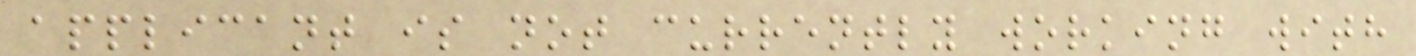applicant is not currently working with
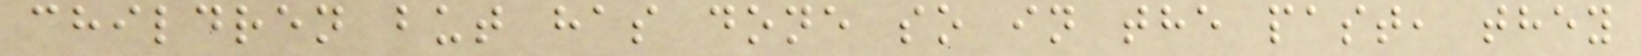children but has done so in the past, they
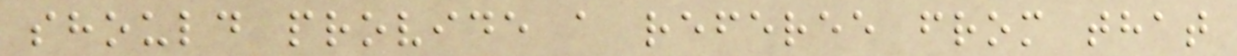should provide a referee from that
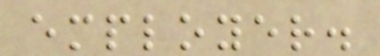employer.
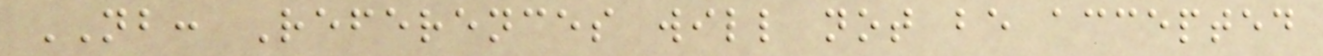NB: References will not be accepted
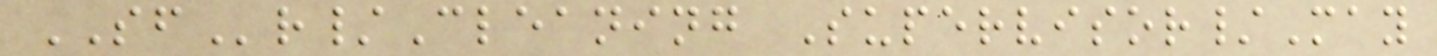SFr/Cleaning Supervisor/May
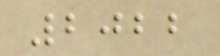2022
